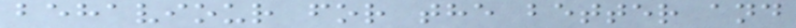behaviour for the better and
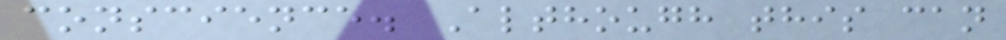conscience. Although this can
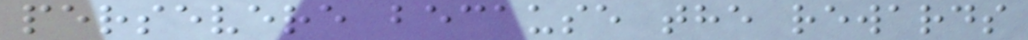persevere because the rewards
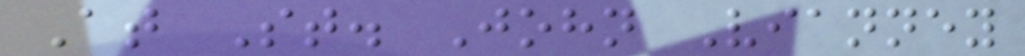At St. John Vianney
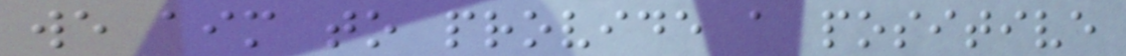we aim to provide a positive
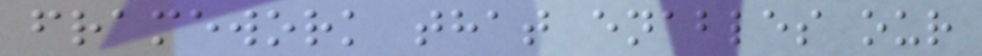framework that enables our
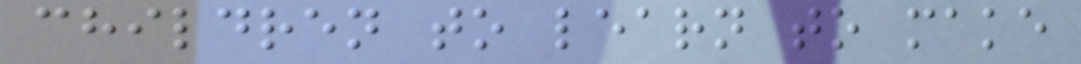children to learn to make
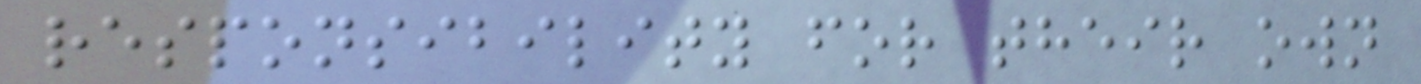responsibility for their own
